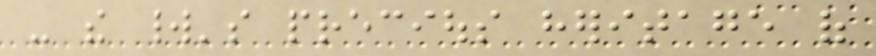- the world's precious heritage of
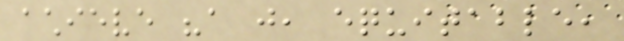achieve "a just, equitable,
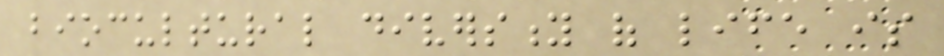biocultural diversity of life is
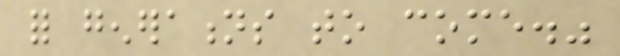for generations to come."
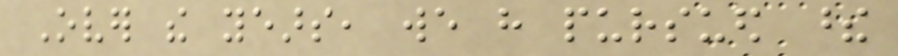Over the years, we have pursued these
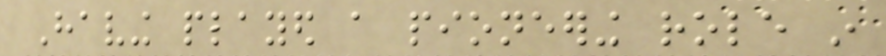Having played a pioneering role in
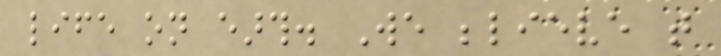life on earth. We believe that
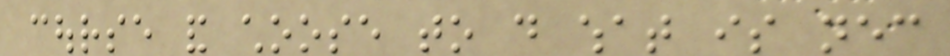course and choose to do what is necessary
